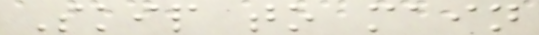Skip to main
